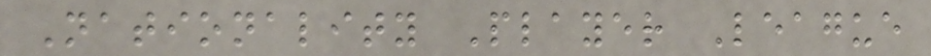Nationality Player League
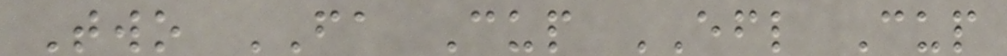Two FA Cup EFL Cup
